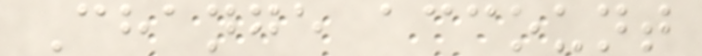Change account
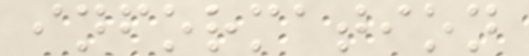information
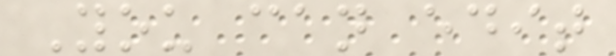You can edit
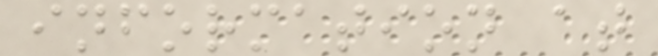information at
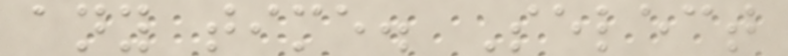any time. Select
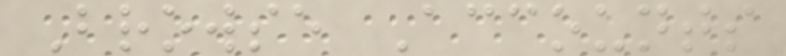Browse Accounts
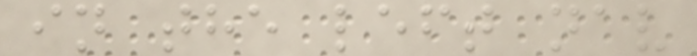in the left nav
